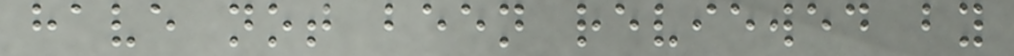have not been reviewed by
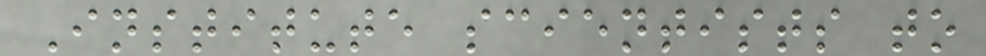Institute scientists to
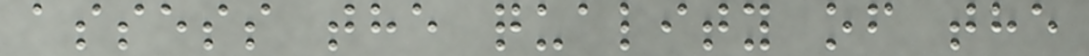assess the quality of the
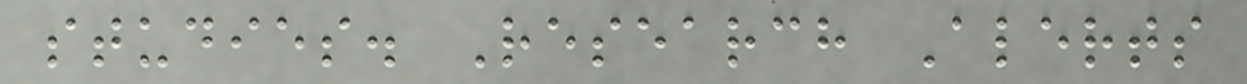studies. Research Alerts
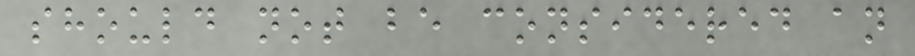should not be considered an
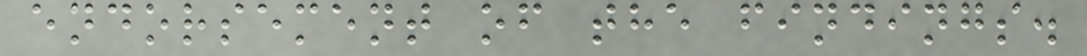endorsement of the findings.
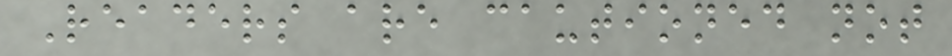Readers are cautioned not
